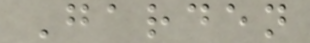Garden
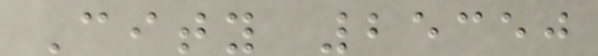City 25350
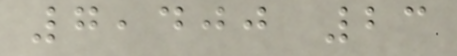7,400 23
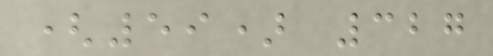(59) 327
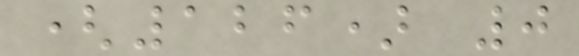(126) 0
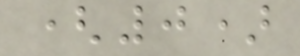(0)
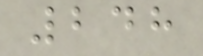248
